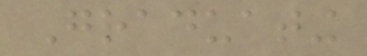Graduating
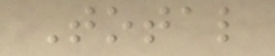Total
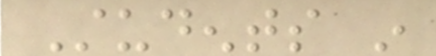Students in
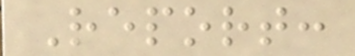Report:
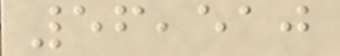56,510
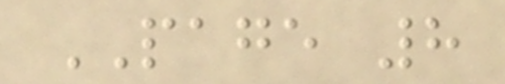PAGE 8
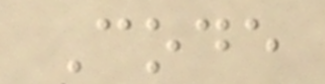Code
